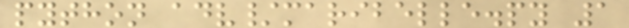python adv/maribelle.py 1
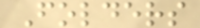Folders
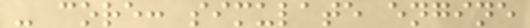- core: simulate engine
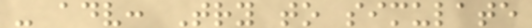- adv: Try to simulate
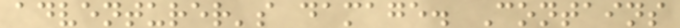adventurer's damage. Contains
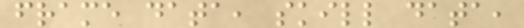frame data, skill data,
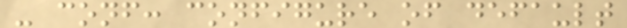- conf: configure of default
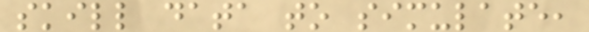skill data to simulate,
